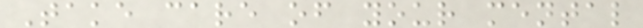Take care of your mental
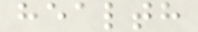health
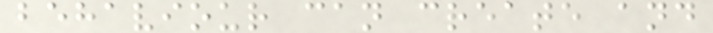behaviour can create and
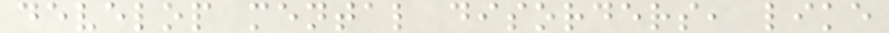develop mental disorders, like
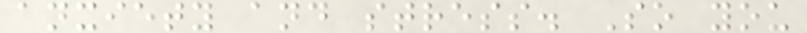anxiety and stress. So you
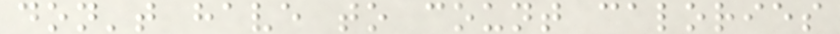don't have to count calories
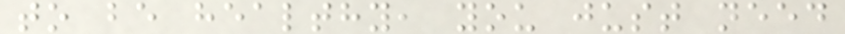to be healthy, you just need
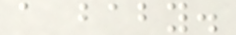a baby.
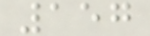157
